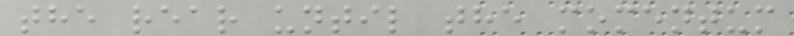the rear until the momentum
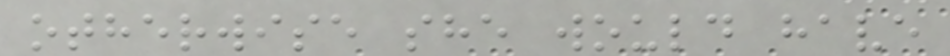otherwise she would have
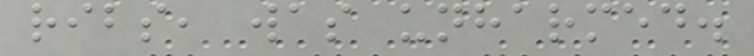ribs, was unharmed.
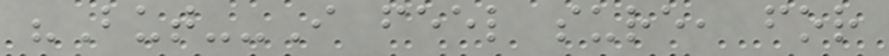"But--I feel sure, for
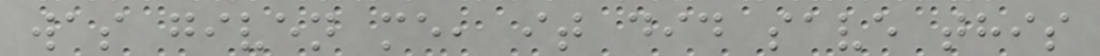was given me, it did save this
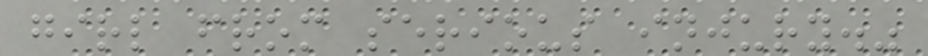girl from serious injury."
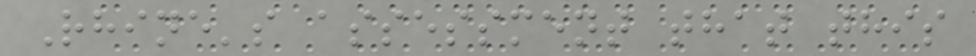Rhine's assessment that this
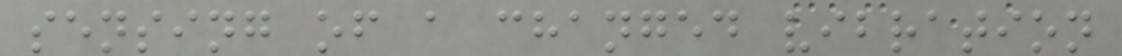sensing of a changed vibration
